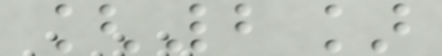[2]
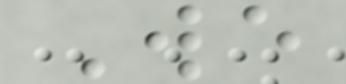We
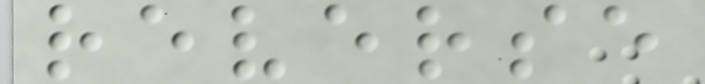reverse
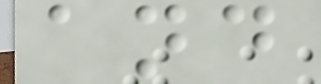and
